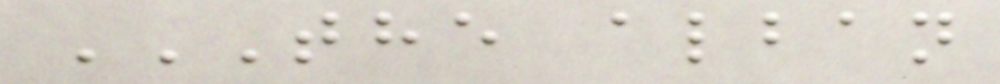THE ALBAN
